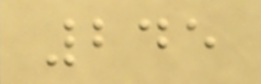245
